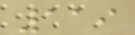119
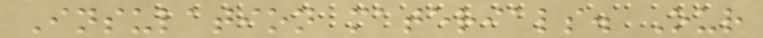Insulation materials. Our
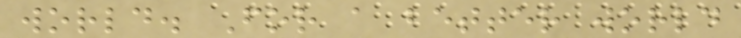world. For a better world
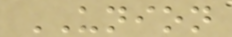UNION
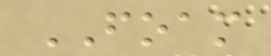FOAM
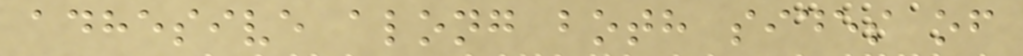adhesive along both sides of
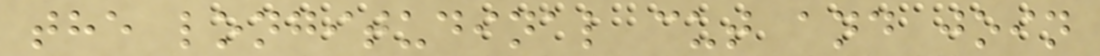the longitudinal cut and join
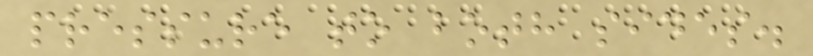pressure to both sides.
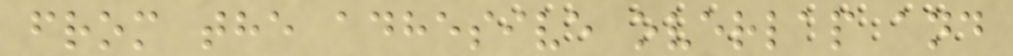from the adhesive overlap and
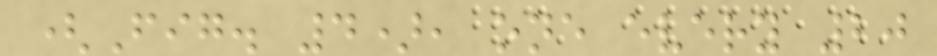(Fig. 4), one every 20
